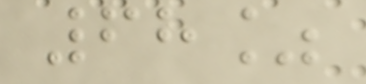68%
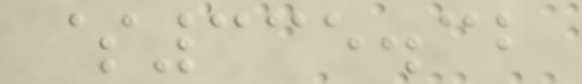$335.32
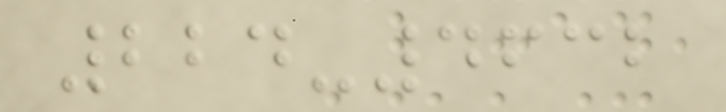224-4632
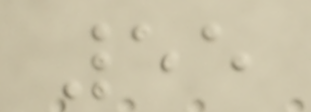55
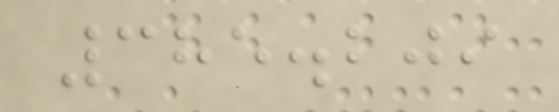385.209
